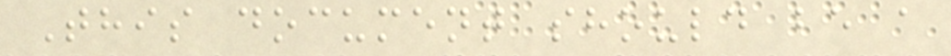This document should be a
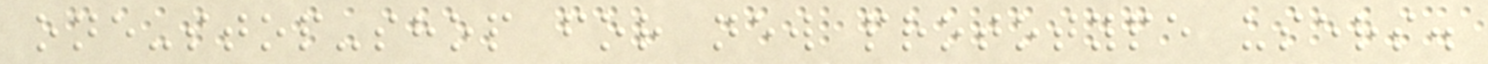one-stop-shop for new prototype users.
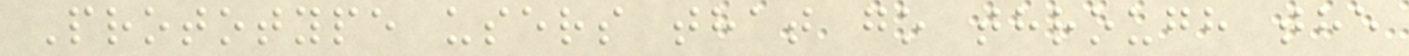Prototype users that go through the
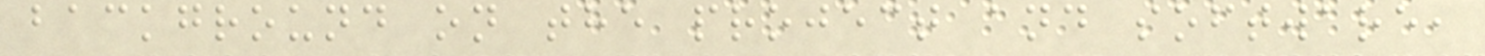background on the project and software,
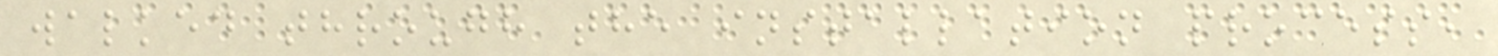walked through the installation process,
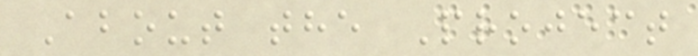About the Project
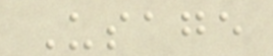Usage
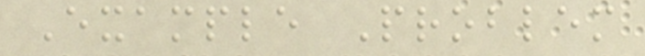Example Problem
